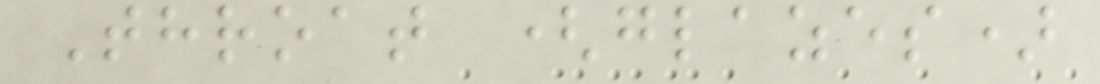Throat (glazes)
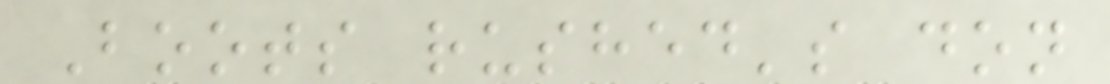Boots rushed's don
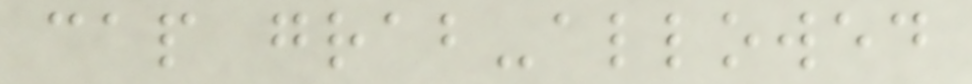cap grab-allowed
